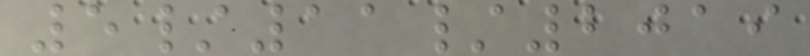5/11/2019
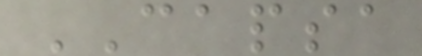CAPSA
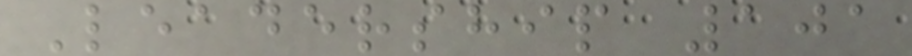Leadership 101
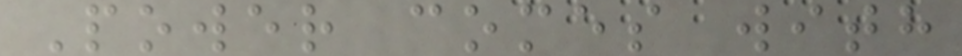Power comes with
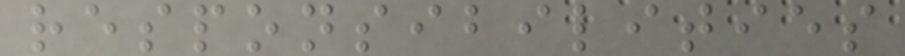responsibilities
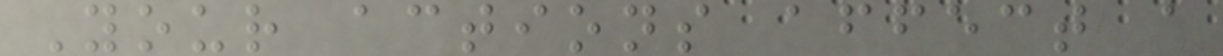Your actions affect a
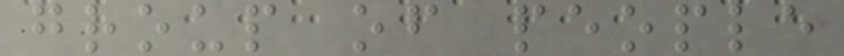group of people
